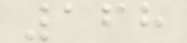168
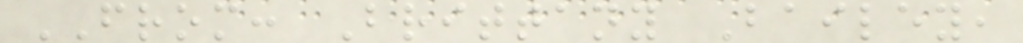FROM: Brittany Bailey,
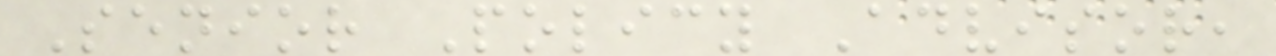Senior Policy Advisor,
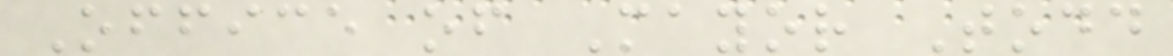Office of Mayor Todd
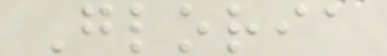Gloria
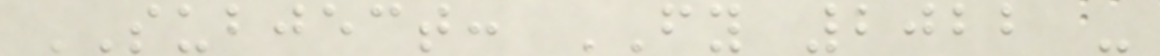SUBJECT: FY 2022 -
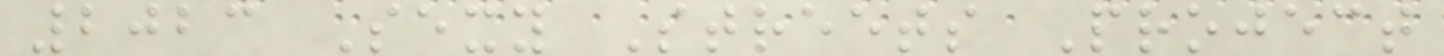2023 Sexy Streets Project
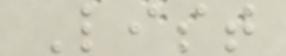List
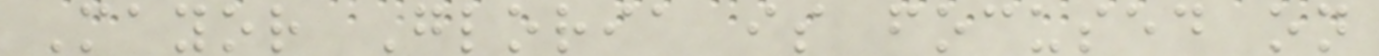Mayor Gloria is focused on
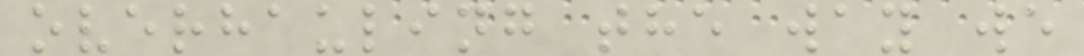overhauling the way we
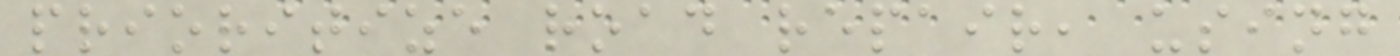prioritize road repair, using
